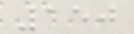150
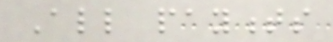All payments
